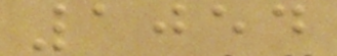1054
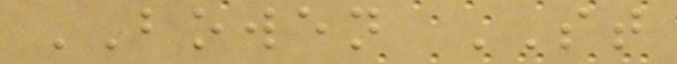BOWEN ST
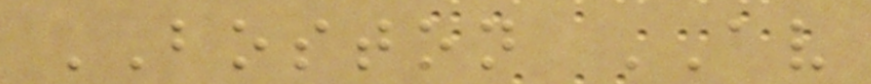BOSTON AV
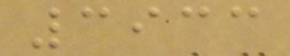3933
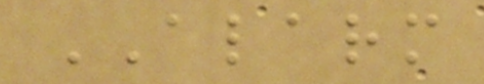ALARM
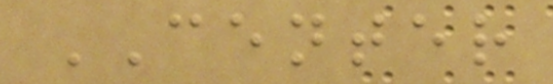CENTER
